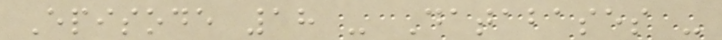Episode 18 - Databases -
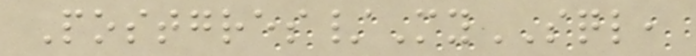Postgres/MySQL,
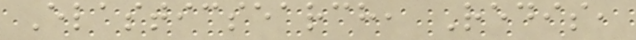Elasticsearch, Redis,
